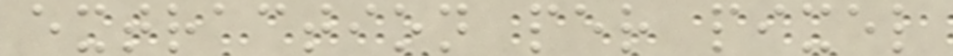extraction per pixel
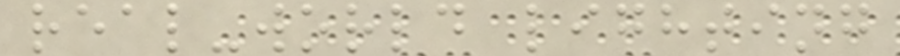real-world lighting
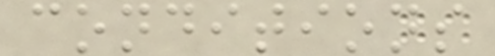conditions
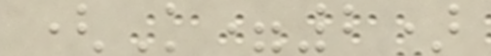(K=2)
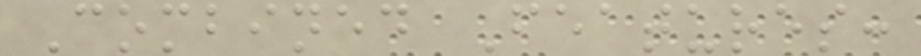Combined Features:
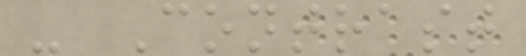- Contrast
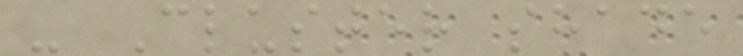- Cluster shade
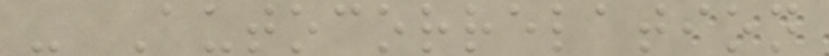- Autocorrelation
